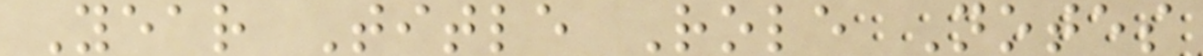Year Title Role Notes
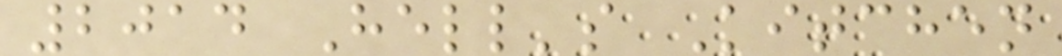2014 Hell's Kitchen
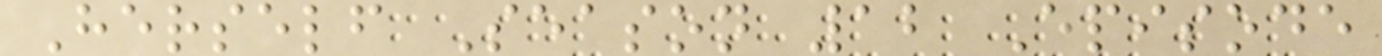Herself Season 12 Episode
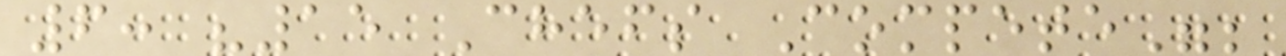6: "15 Chefs Compete";
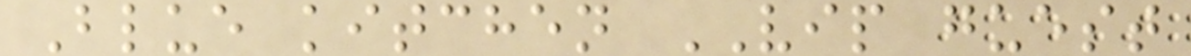Blue kitchen VIP guest
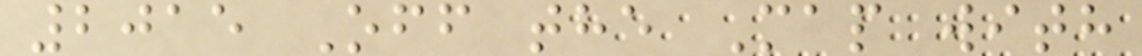2015 Off the Map with
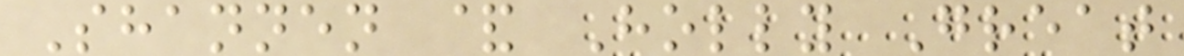Shannen & Holly Great
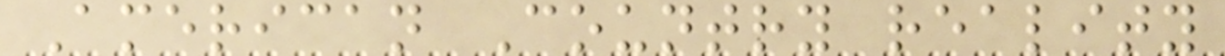American Country reality
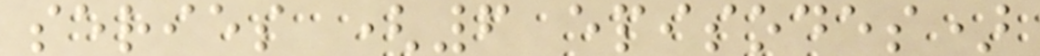series (6 episodes)
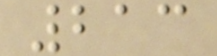213
